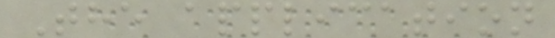The application
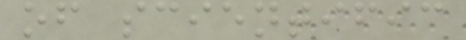of scientific
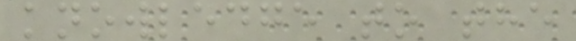knowledge to the
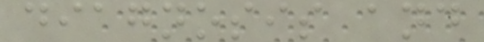diagnosis and
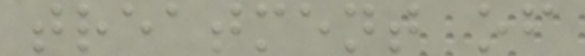treatment of
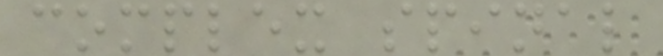complex spinal
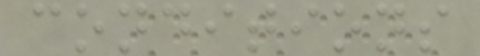conditions
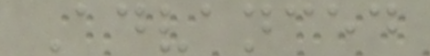Advanced
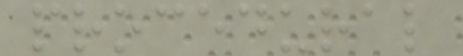procedural
